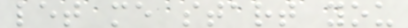let me start you
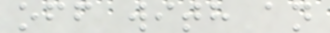off with an
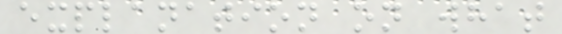explanation on what
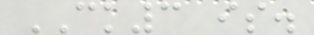CK3 is.
